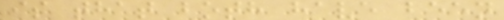is that both have been
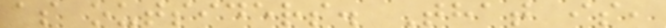as outsiders. That is,
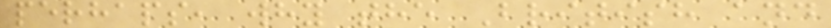perhaps, why the British and
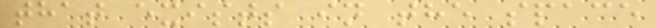that exists in the space
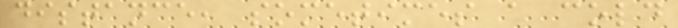distance, sometimes a cold
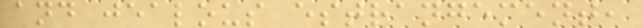and jealous estrangement,
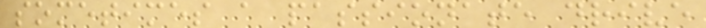sometimes a passionate drive
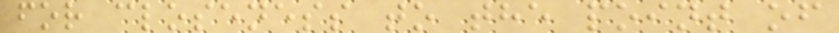for closeness to the point of
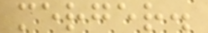merger.
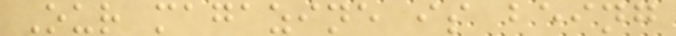Our magazine is being
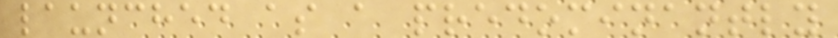launched as a predominantly
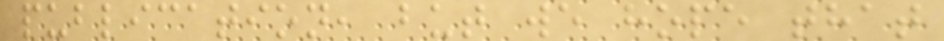publication, but we hope that
